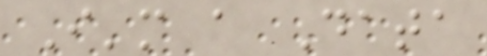I'm a Data
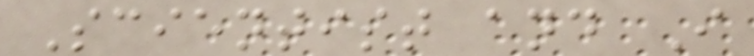Scientist and I
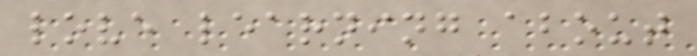love learning about
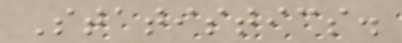Statistics.
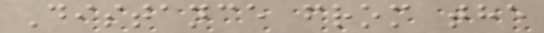Distance from the
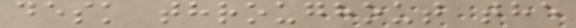desk throughout the
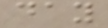day
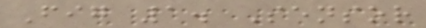Fig 1. Sensor
